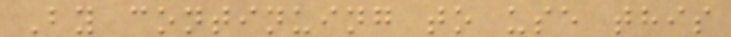By continuing to use this
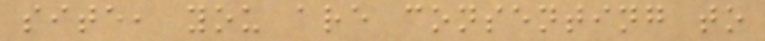site, you are consenting to
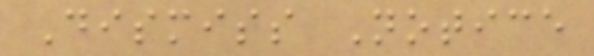Dismiss Notice
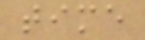time
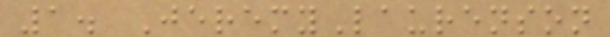1. JeremyLaurenson
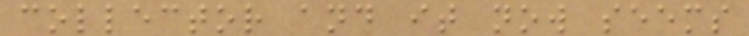collector and it now seems
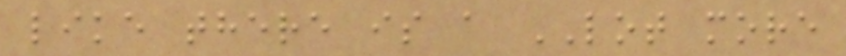like there is a LOT more
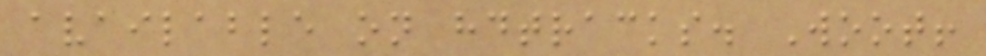available on hdtracks. Woot!
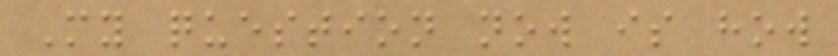My question now is how
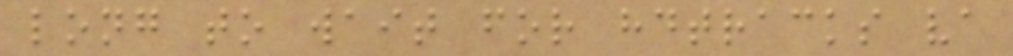long to wait for hdtracks va
